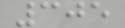305
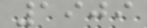1909
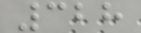328
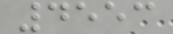4553
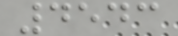4543
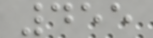455
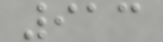913
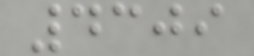4309
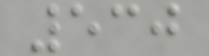530
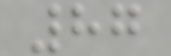87
